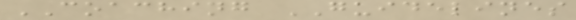COACHING GUIDELINES
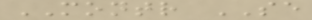MONTR SE
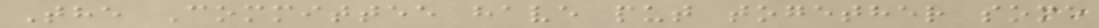The Committee have put together some
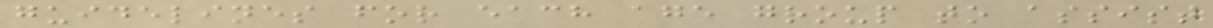guidelines for each age group to assist
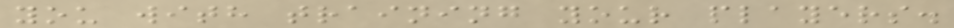you with training your players.
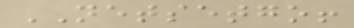NETSETGO!
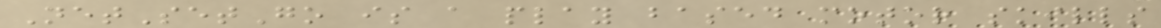NetSetGo is a play based motor skills
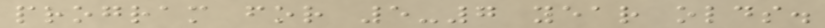program for 5-7 year olds.
